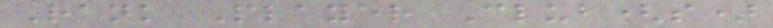Rank Player Club(s)
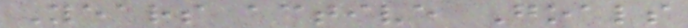Years active Goals
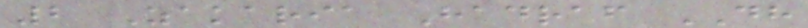2 Zakaria Hadraf DH
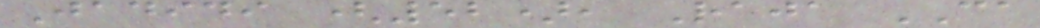Jadidi (52), Raja CA
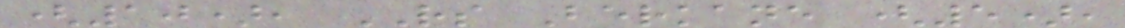(10), RS Berkane (5),
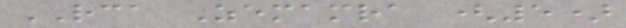RCA Zemamra (5)
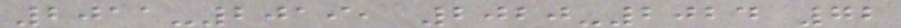2011-2019, 2020-2024 72
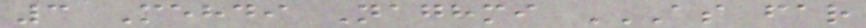3 Mehdi Naghmi AS FAR
